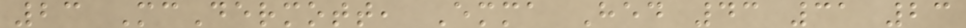23 McDermott, Emma Hed 43 31 23
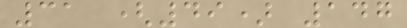31 (49) 147
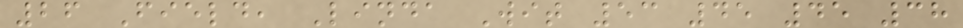26 Field, Linda Wit 53 45 45 38
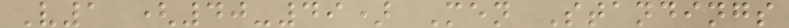V1 (40-49) Men Standings
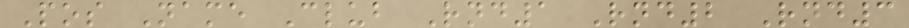Pos Name Club Rnd1 Rnd2 Rnd3
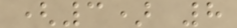(3) 8
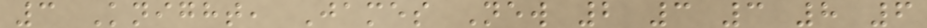3 Knight, James New 2 3 3 8 6
